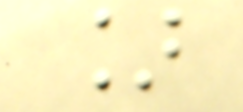]
